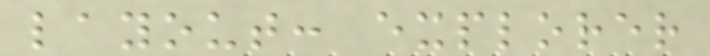layout: explorer
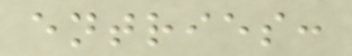entries:
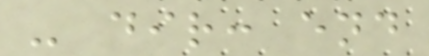- dir: end
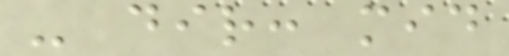- dir: mid
